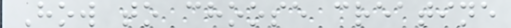How to choose creatine
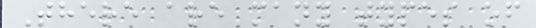There are many types of
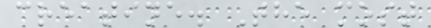creatine. The most
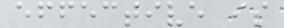effective is
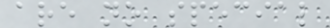are no special
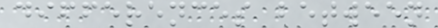differences between
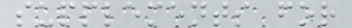supplements for
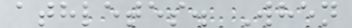athletes. When
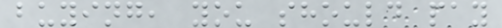buying, you should pay
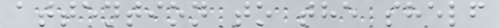attention to the shelf
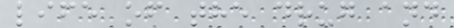life of the drug and
